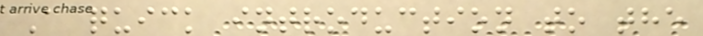A quick introduction to the
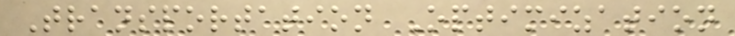Transportation Optimization
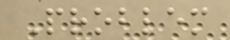Problem
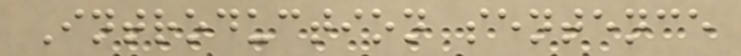Introduction sentence
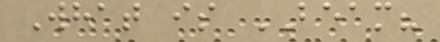What is BEAM?
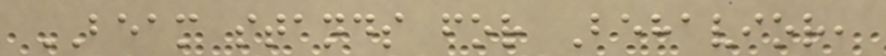BEAM stands for Behavior,
